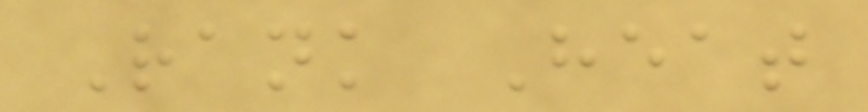Rank Heat
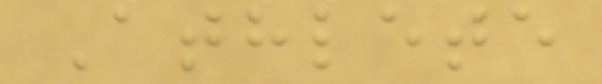Athlete
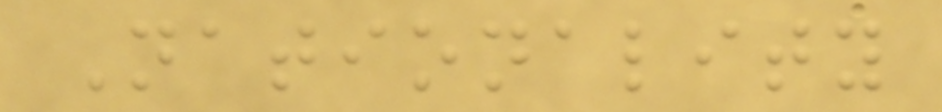Nationality
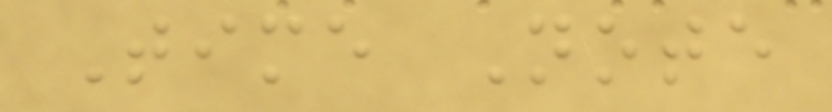Time Note
